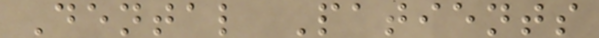Dental Patients
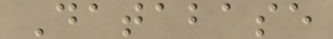Database
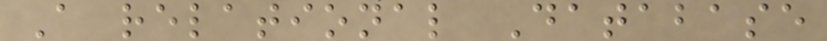A relational Database
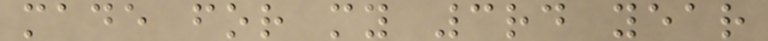made for my 3rd year
